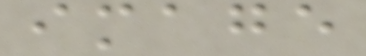image
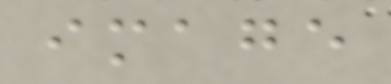image
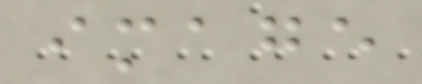image
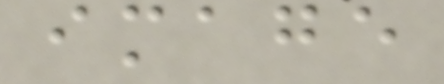image
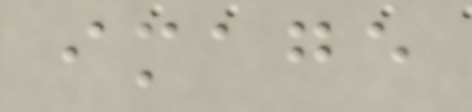image
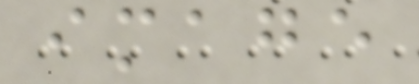image
